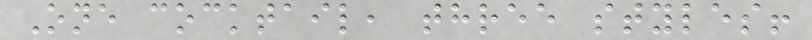One cocktail, three styles!
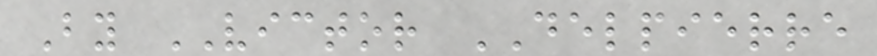By VICTOR DELPIERRE
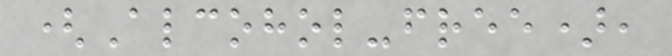(Alcohol-free),
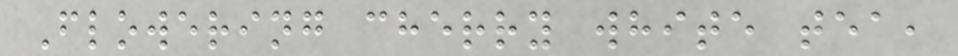Flowering cherry white tea,
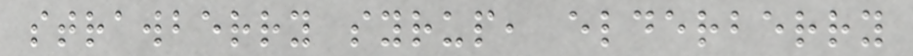strawberry syrup, elderberry
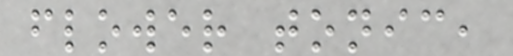flower tonic,
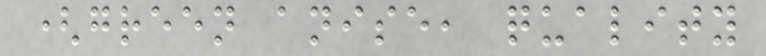(green anise, quality
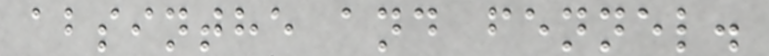absinthe and fennel.
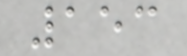153
